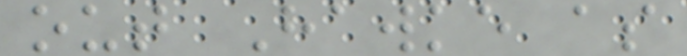out Hawke as
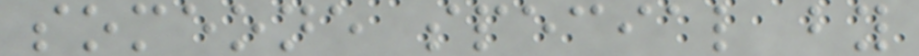someone special by
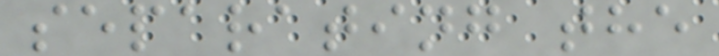separating the
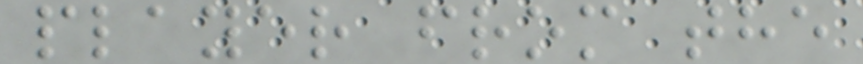player from the
